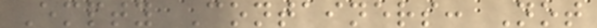Empty Containers: Not
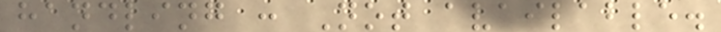handling : Not available.
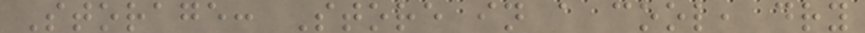Storage: Store in a cool, dry
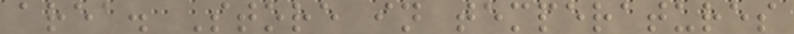area. Store in temperatures
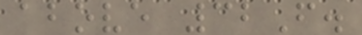above 32F.
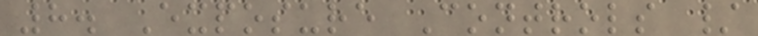8. Exposure Controls /
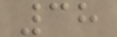38
